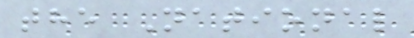the National
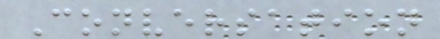Conversation
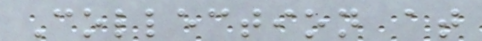Collection at
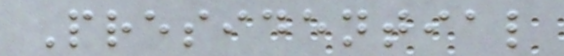Presidential
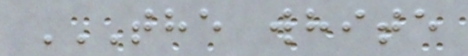THE WHITE
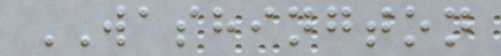WASHINGTON
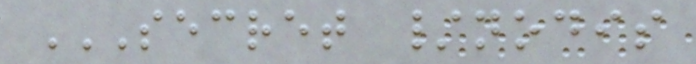SECRET /NODIS
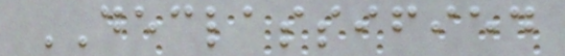DECLASSIFIED
